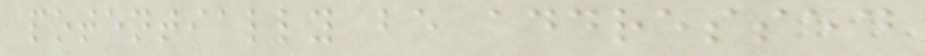potentially be addressed
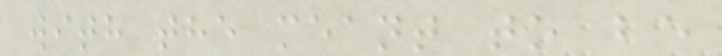with the meant to be
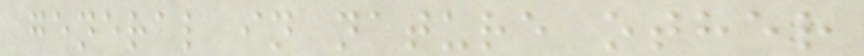general in nature other
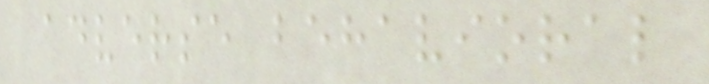adverse behavioral
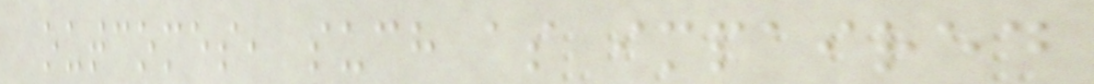outcomes, such as impaired
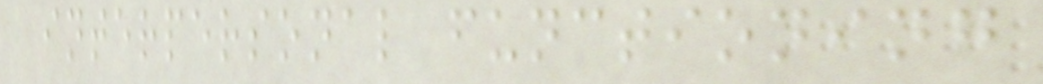interpersonal functioning
